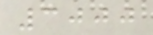3000
